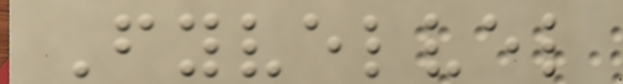Fyvelvel
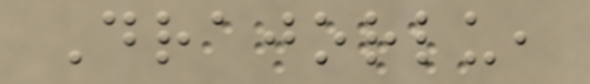Drajorlu,
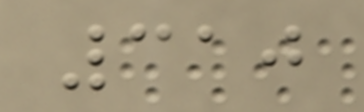310
